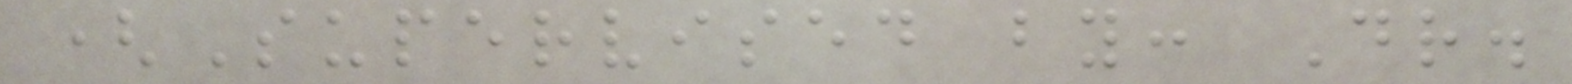(Supervised by: Dr.
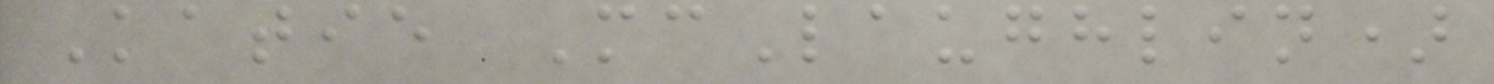Katie McLaughlin)
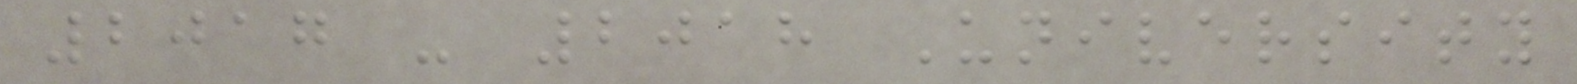2017 - 2018 University
